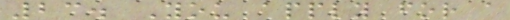23. You apply for a
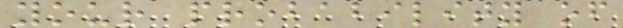your probability of
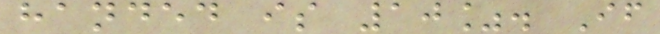handed is 10%. If
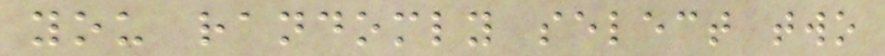you randomly select two
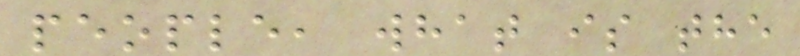people, what is the
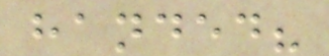handed?
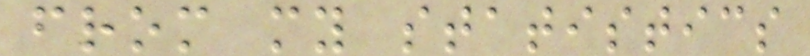from my statistics
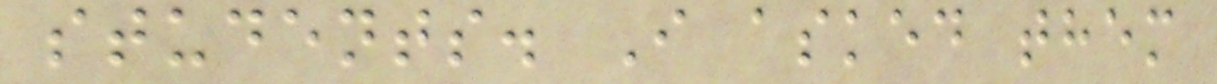students. I asked them
